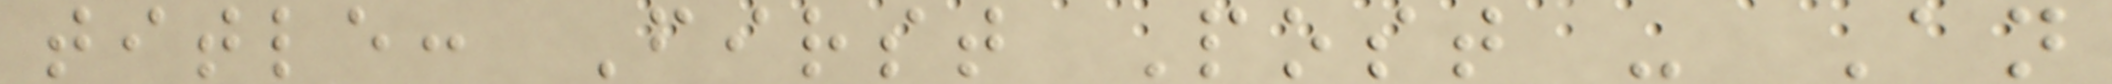title: First Post - An
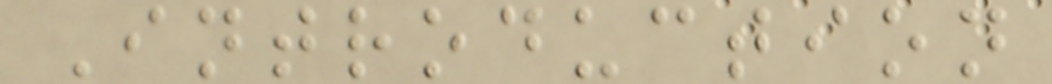Introduction
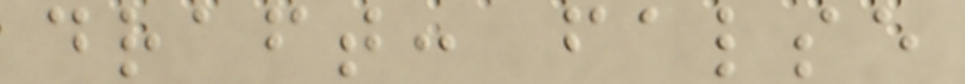draft: false
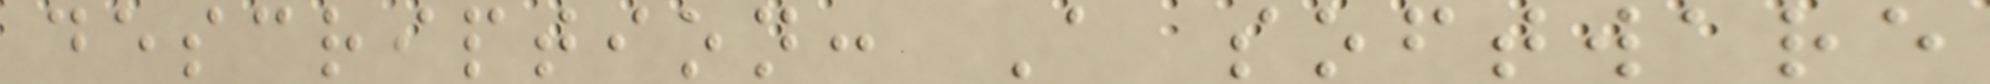description: A software
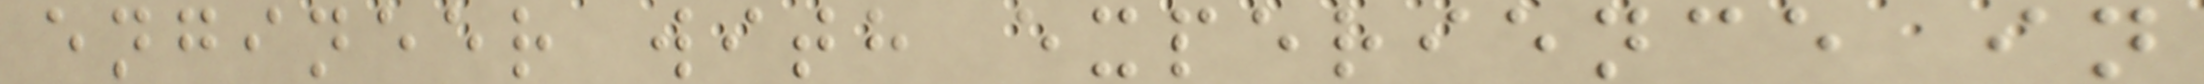engineer with experience in
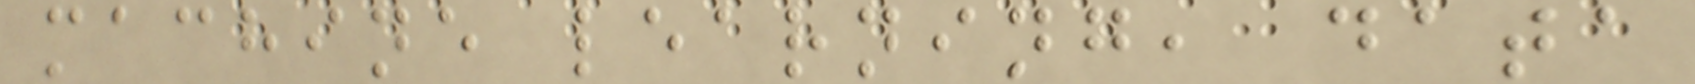machine learning, data
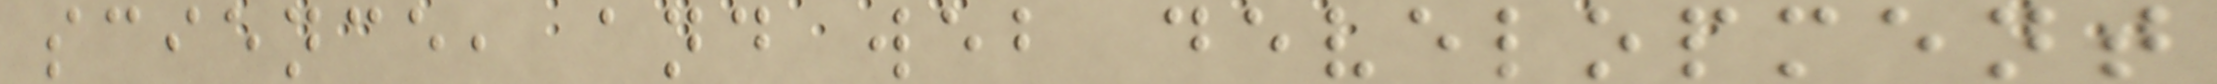science, and web development
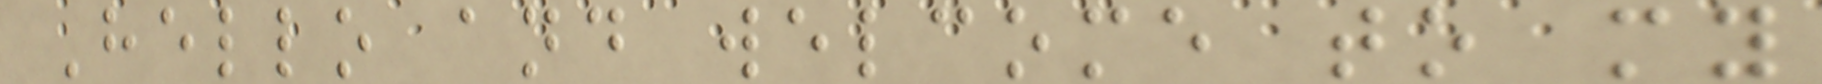Hello and welcome to my
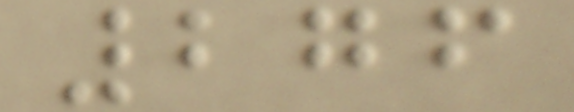276
